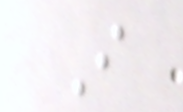I
